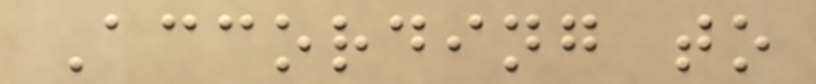According to
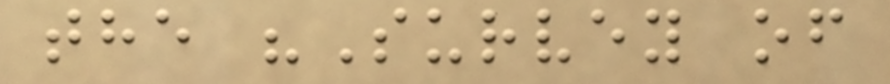the "Survey of
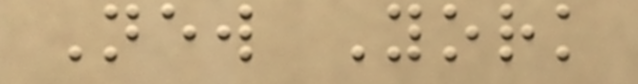New York
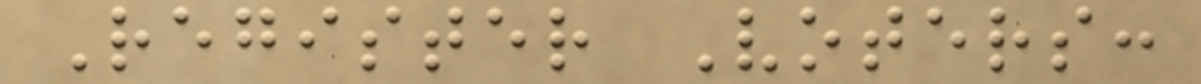Register Voters:
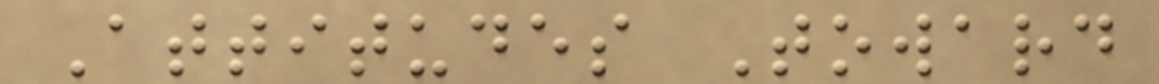Attitudes Toward
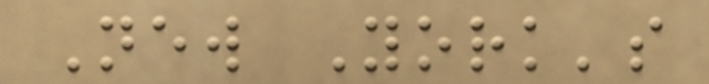New York's
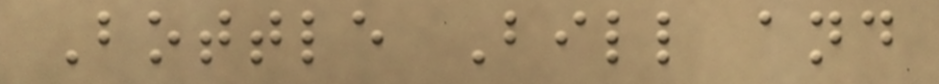Bottle Bill and
